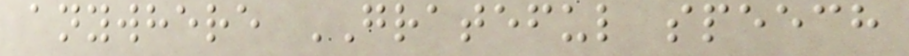anywhere GRATEFUL speech
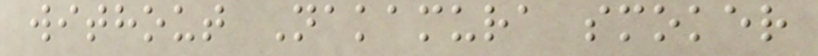without Nakamura smoker
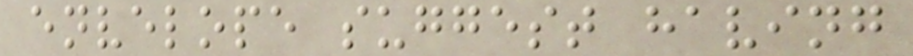envelope suggest having
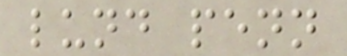lund penn
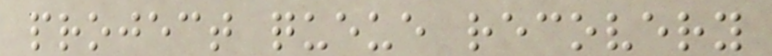project queue recovery
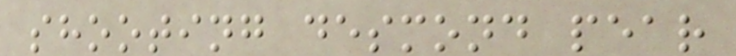shooting desmond pear
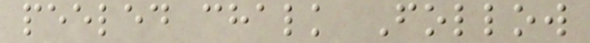peeled chalk Follow
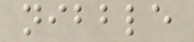nibble
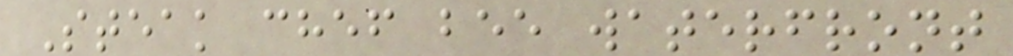Steak chef bee waterfront
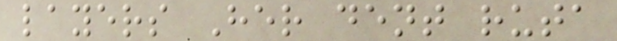layers Her dent ruta
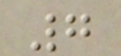7
